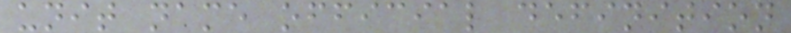unit name official definition
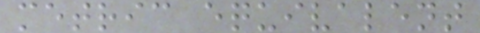metric equivalent
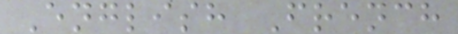English French
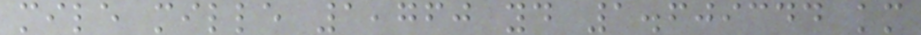mile mille 1,760 yd 1.609344 km
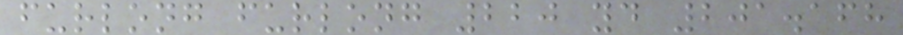furlong furlong 220 yd 201.168
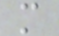m
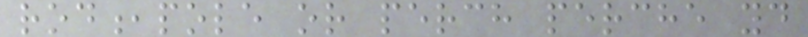rod,pole or perch perche yd
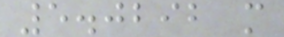5.0292 m
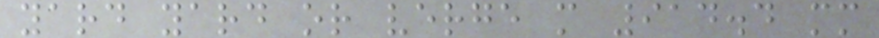yard yard or verge m 914.4 mm
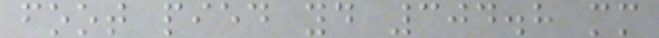foot pied yd 304.8 mm
